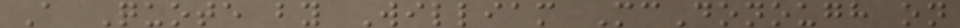A Quote by William McDonough on
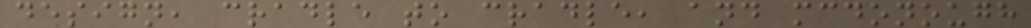design, cradle to cradle, and mcdonough
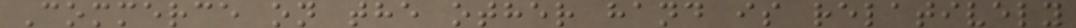Commerce on the other hand is relatively
